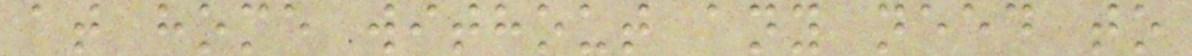at home without any need to
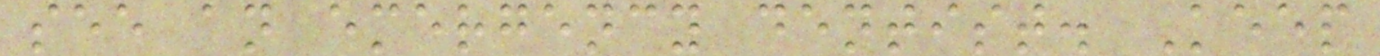see an emergency dentist. Keep
